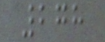278
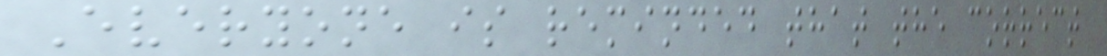Everyone is reminded that the correct
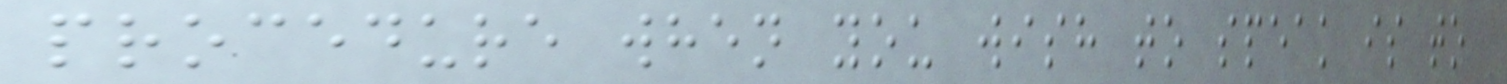procedure when you wish to speak is to
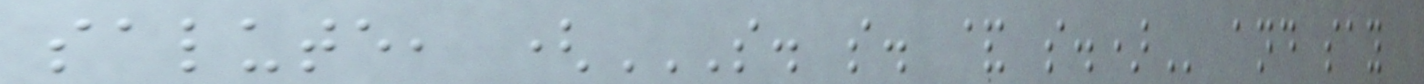salute, (S. S. & S.) and say
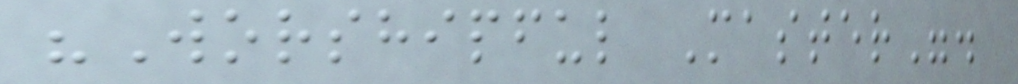"Worshipful Master".
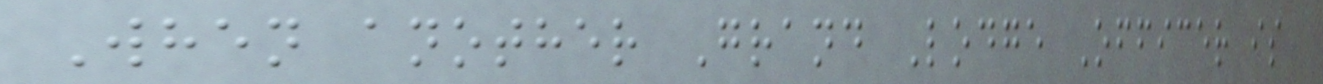When another Grand Lodge Officer is
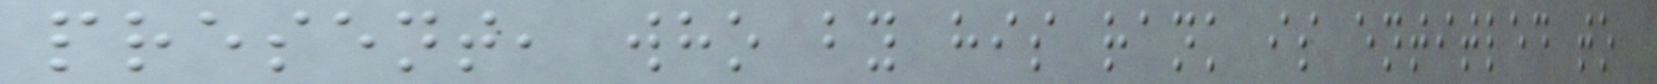present, who by his rank is entitled to
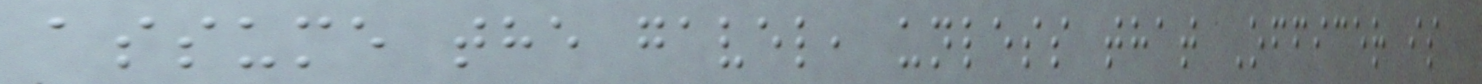assume the gavel, unless that Officer is
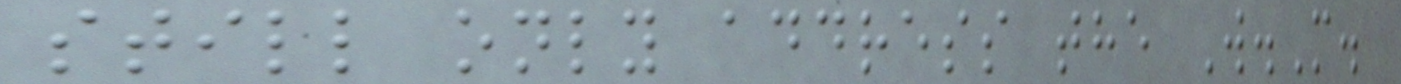still only address the W.M.
